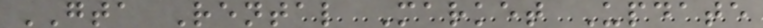GTA Rental Market Update
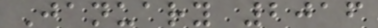January 2016
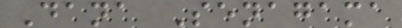Dana Senagama
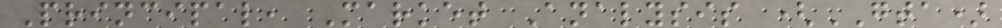Principal, Market Analysis (GTA)
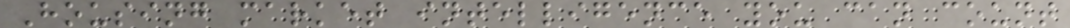Housing market intelligence you can count
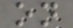on
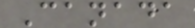Canada
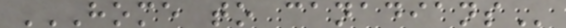HOME TO CANADIANS
